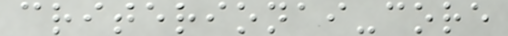criterionai-core
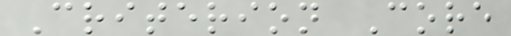Criterion Core
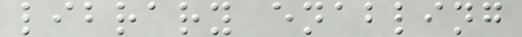library enabling
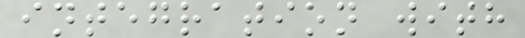integration with
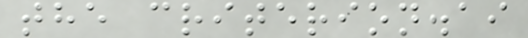the criterion.ai
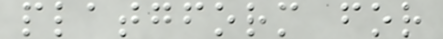platgform for
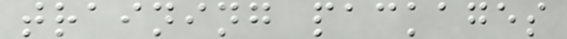training packages
